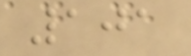101
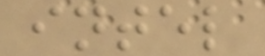intel
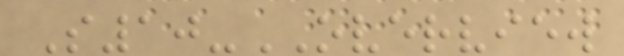S10-OVERVIEW
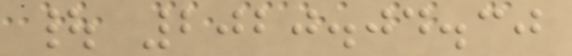| 2020.04.30
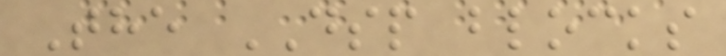The DSP blocks
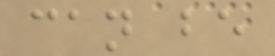can be
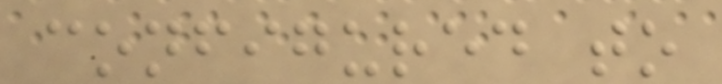configured to
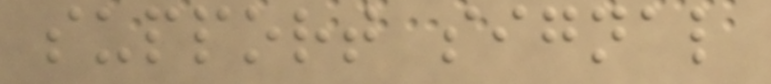support signal
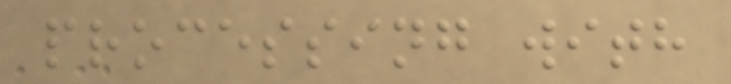processing with
